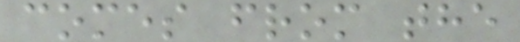comes from the
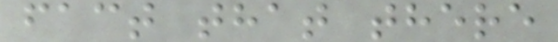fact that there
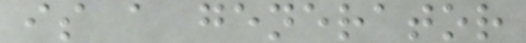is a generator
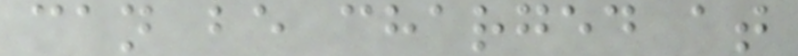can be charged at
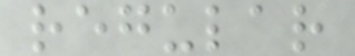regular
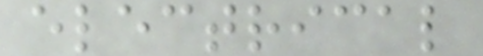electrical
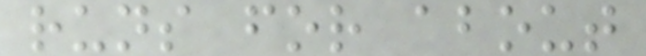runs for about
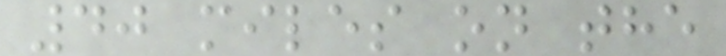40 miles on the
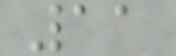11
